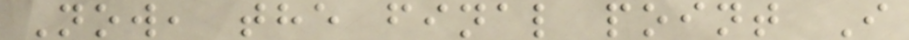Now, the final point I
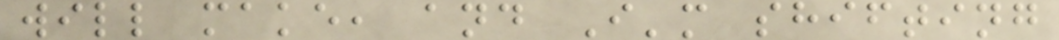will make, and I'm shifting
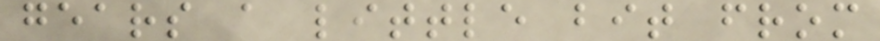gears a little bit from
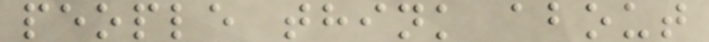people think about
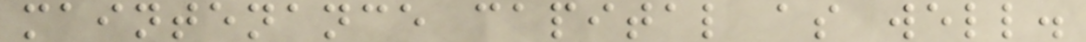maintenance capital as well.
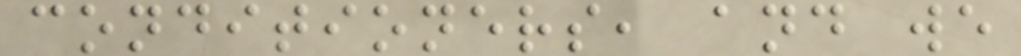conditioners, and we
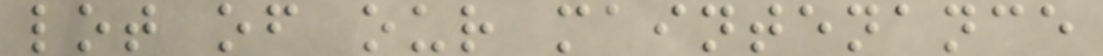lot of our maintenance
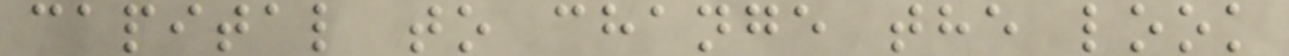capital to change the look
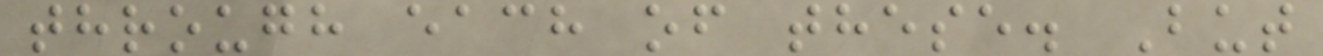through each of these. But
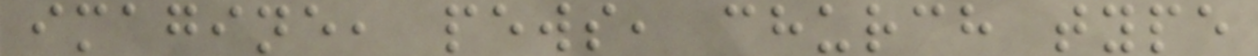imagine, pews, church type
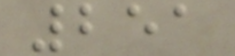251
